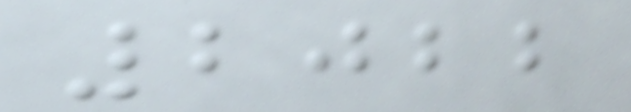2022
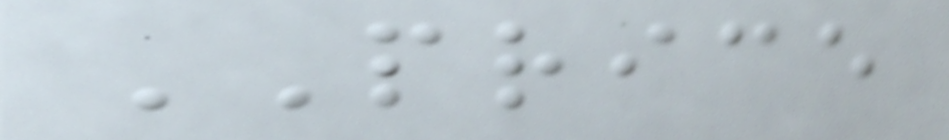PRICE
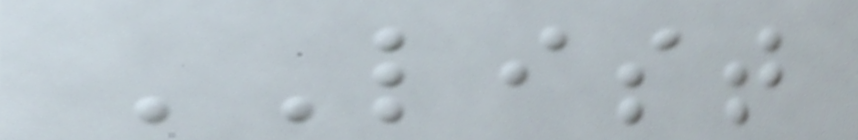LIST
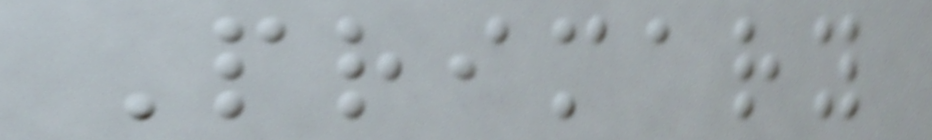Primary
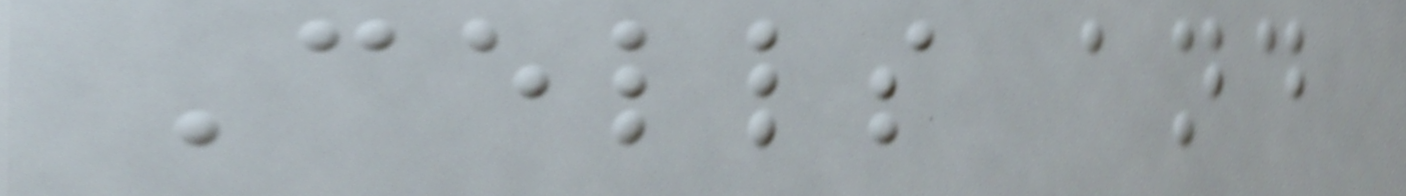Cells and
